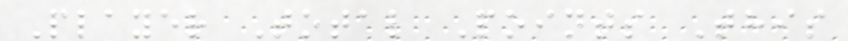Player Total Points This
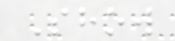Show
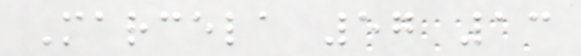Marcela 57 13
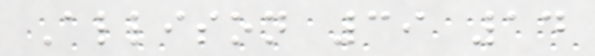Allison 39 14
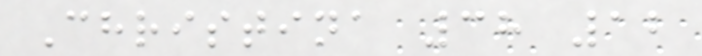Christina 38 12
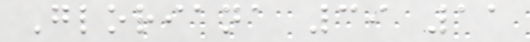Gloriana 39 11
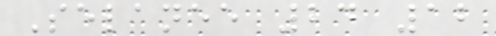Selanee 24 12
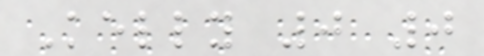Kelly 0 0
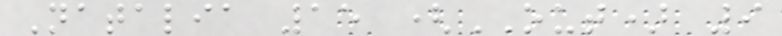Natalia 15 (OUT) 9
